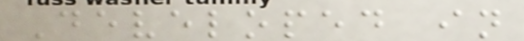Developed in
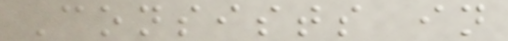Consists in
